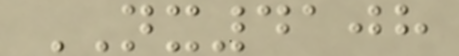NX4108
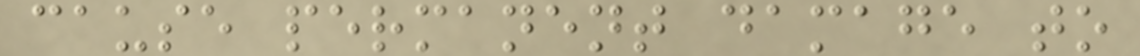cause permanent damage to
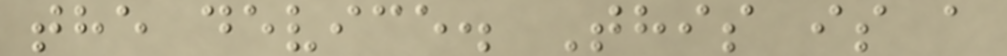the device. This is a
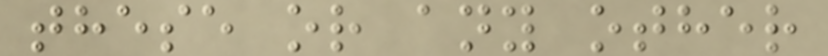these or any other
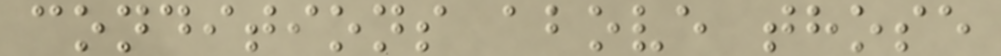conditions above those
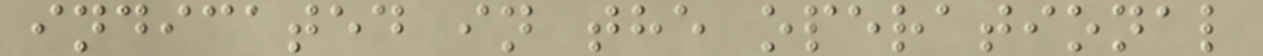indicated in the operational
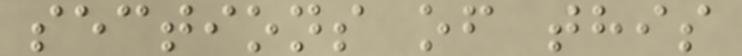sections of this
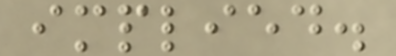implied.
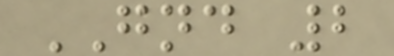GND 2
